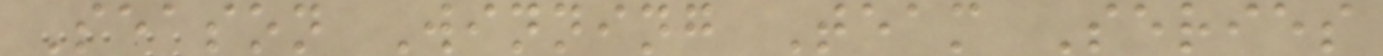Season Winning Team Series
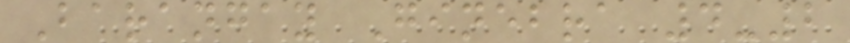Barangay Ginebra 4-2
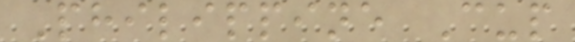Philippine Cup
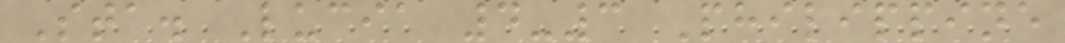Sta. Lucia 4-3 Philippine
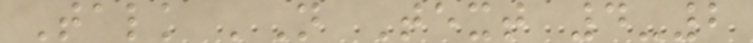Talk 'N Text 4-2
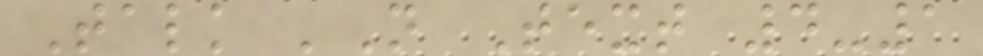Talk 'N Text 4-1
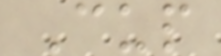Cup
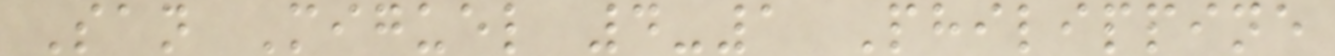San Miguel 4-1 Philippine
